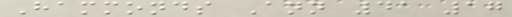Hammonds Ann 41 17
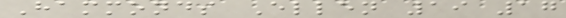Hammonds Ellen 19 17
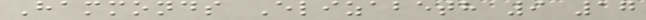Hammonds Elizabeth 9 17
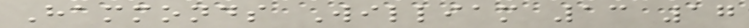Hammonds William 13 17
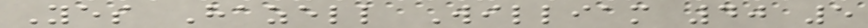Yes Hazell William 40 5
